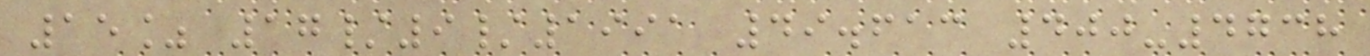15% 17/9/1991 49.613 400-4738
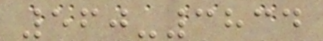560-3834
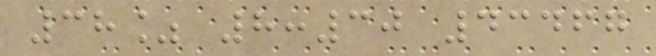38% 8:30 43467
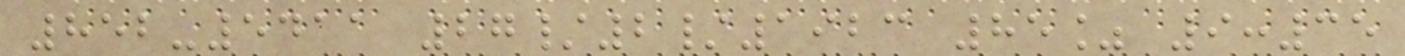852-5411 27/2/1923 85% 9:35
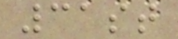31st
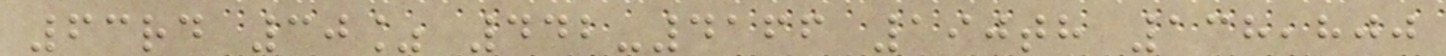63rd 30% 442-4166 190th 138,800
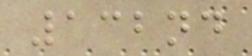132nd
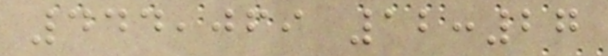444,069 12:27
